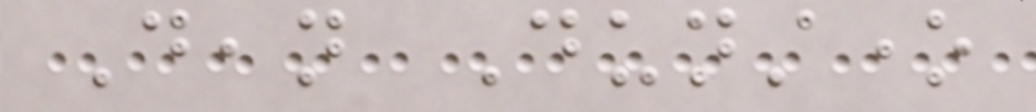Dean Dunstone
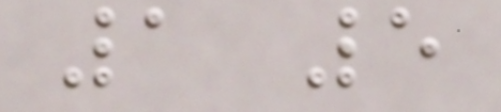1 5
